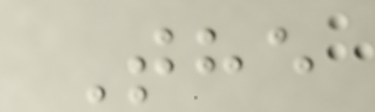The
